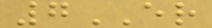7ER
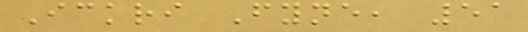Ickri Fyne, 51
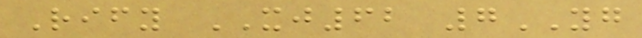Rify XJ62 7YG
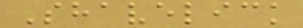Shavelick
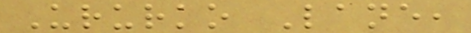Ururko Lane,
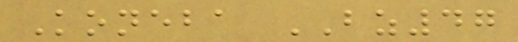Koneba BZ47
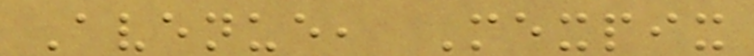Avenue, Mexpix
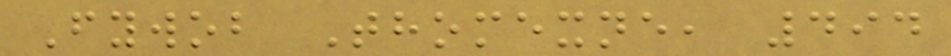Fywob Thomexne, 494
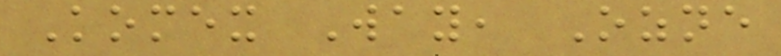Komex Way, Ozne
